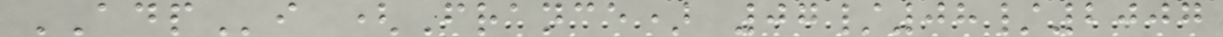ADPi (France) 07/08/2007
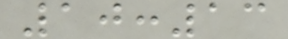10:13
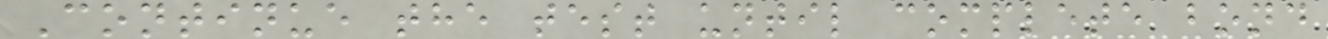Continue the test until complete bond
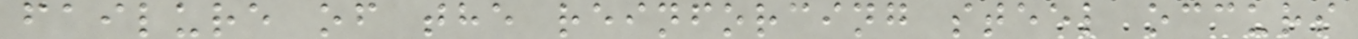failure of the reinforcing steel occurs
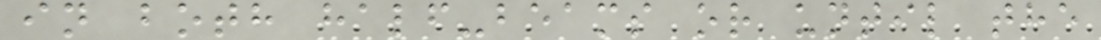in both half-beams or until the
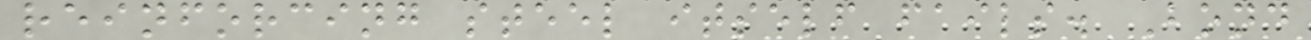reinforcing steel itself fails. Bond
